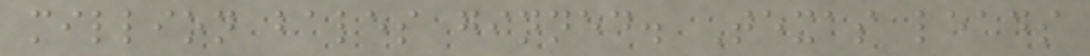million bales ginned. Texas leads
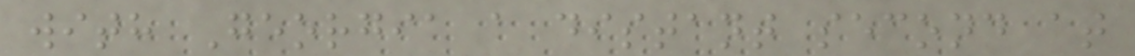with Georgia a distant second at
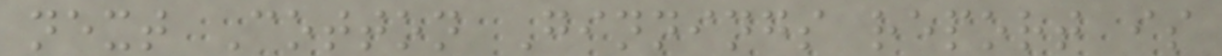next Cotton Ginnings report is
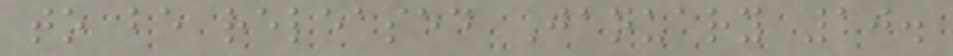to be released January 10.
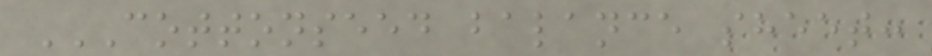COTTONSEED BALANCE SHEET:
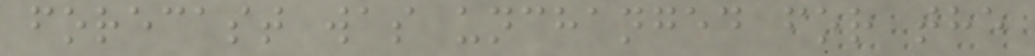forecast was unchanged for the
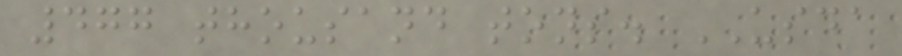477 thousand tons. USDA
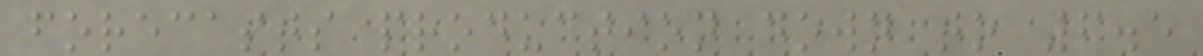forecasts production down to 6.5
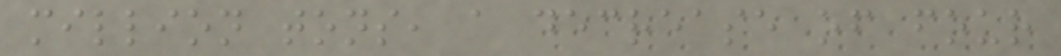million tons, a decrease of four
